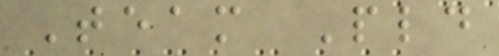Team Pld
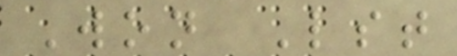Won Lst
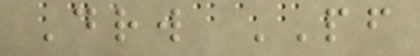Drw PF
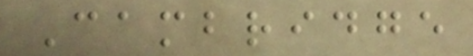Cambridge
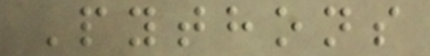Pythons
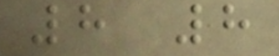8 8
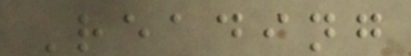Reading
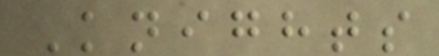Knights
